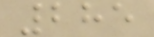285
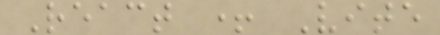React + Vite
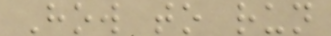How to run
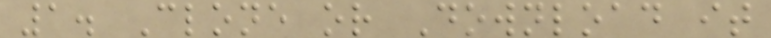1. Clone or Download it
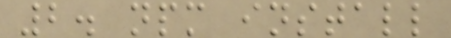2. npm install
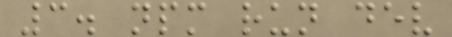3. npm run dev
